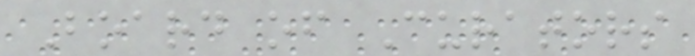Board of Curators
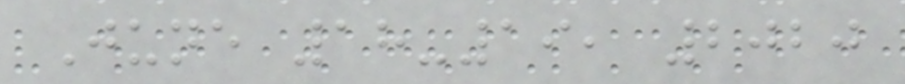June 18-19, 2020
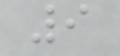9
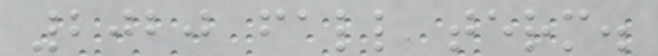2020 fall term.
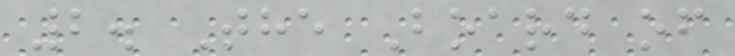2. The Board of
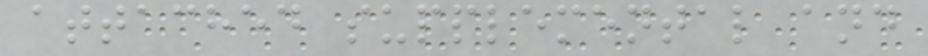attached supplemental and
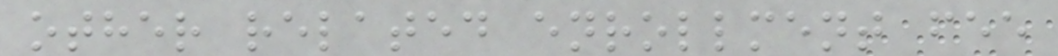other related enrollment fee
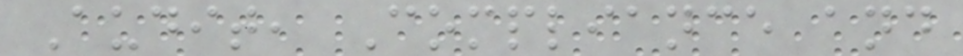Audit, Compliance and
